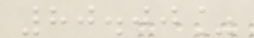80.00%
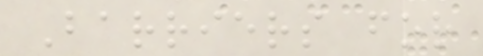Barriers for
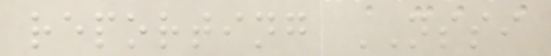reporting NSSI
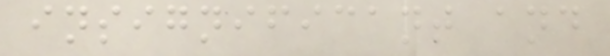insignificant and
